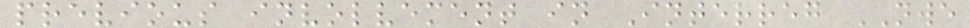previous involvement in Interreg NWE
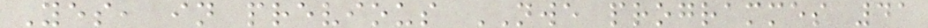Yes, in previous NWE programmes 41
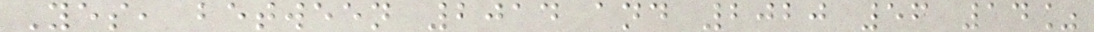Yes, between 2014 and 2020 56 14%
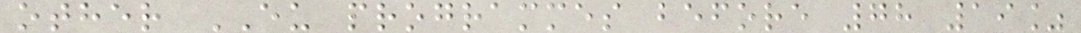other EU programmes before 78 19%
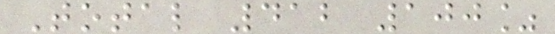Total 412 100%
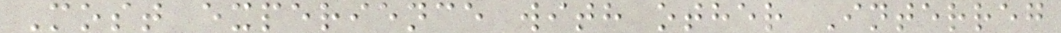Most experience with other Interreg
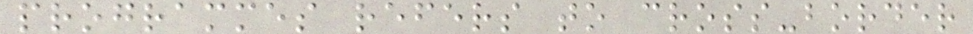programmes refers to cross-border
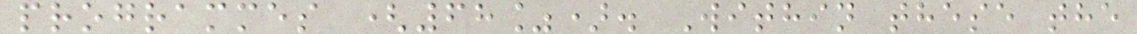programmes (68%). Within these the
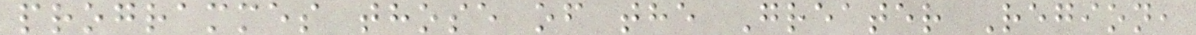programmes those of the Greater Region,
